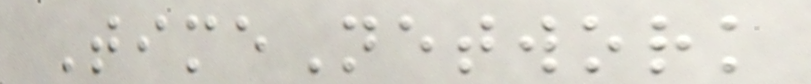TimeNetwork
